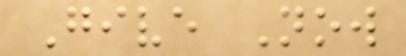Give Now
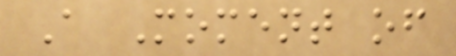A Moment of
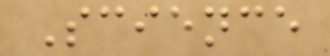Science
